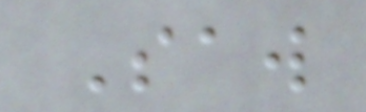Saw
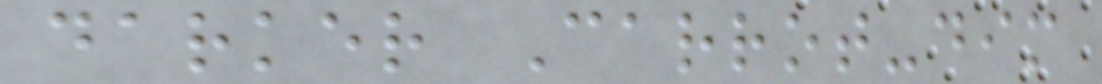darker Carrot-dim
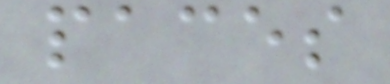paces
